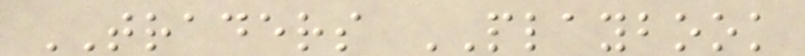TRADERS PLAYBOOK
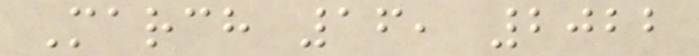March 16, 2022
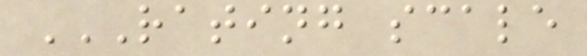RATING SCALE
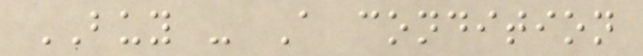BUY - A condition
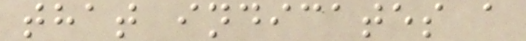that indicates a
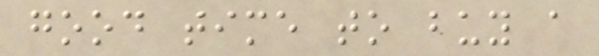good time to buy a
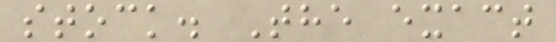stock. The exact
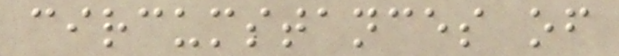circumstances of
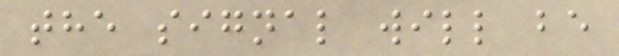the signal will be
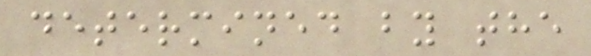determined by the
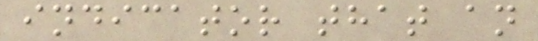indicator that an
